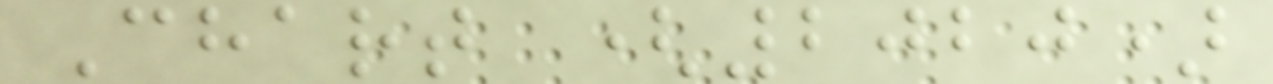Chart (2020)
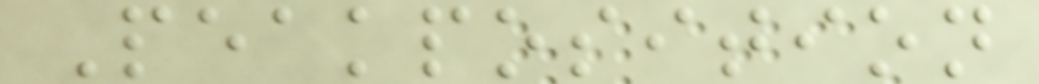Peakposition
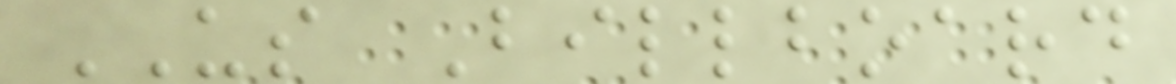US Billboard
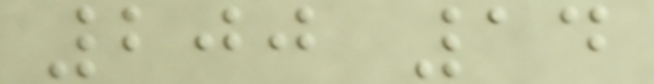200 14
